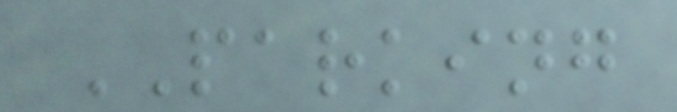PARKING
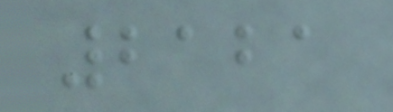2121
